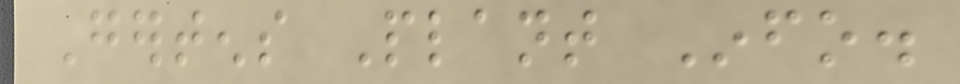Gertens Plant Info.
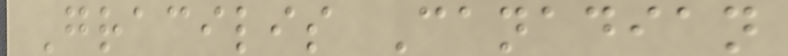Gracilis Canadian
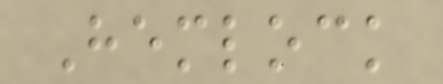Hemlock
